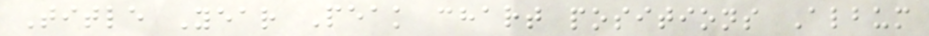Title Year Peak chart positions Album
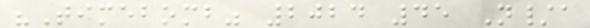"Timebomb" 2024 45 N/a
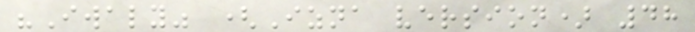"Iwaly" (Izna version) 48
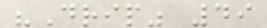"Drip" 49
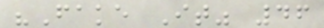"Fake It" 46
